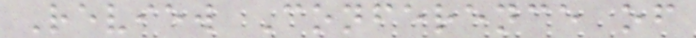Review Conference of
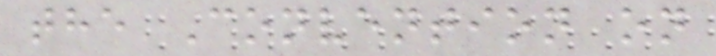the Convention on
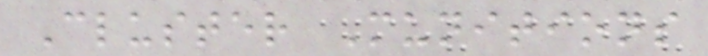Cluster Munitions
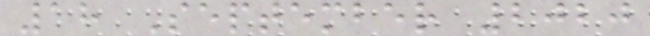18 September 2020
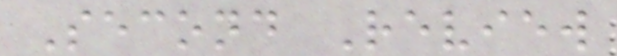Second Review
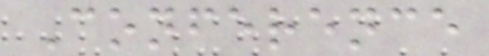Conference
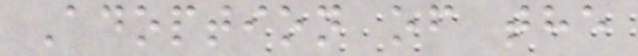Adoption of the
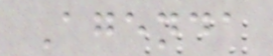Agenda
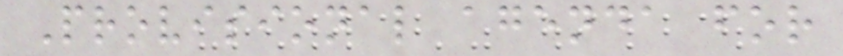Provisional agenda for
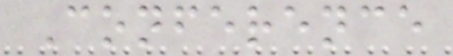Conference
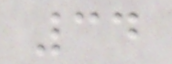34
